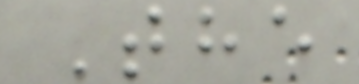The
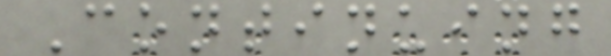Continuing
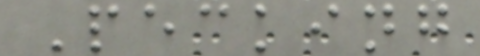Pecking
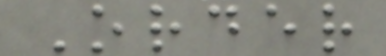Order
